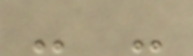- -
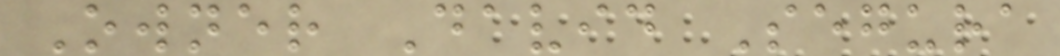Owner David Segura
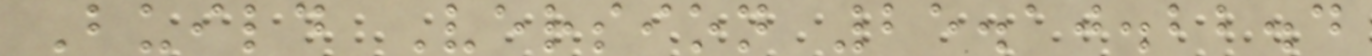Build Version 25.10.22.4
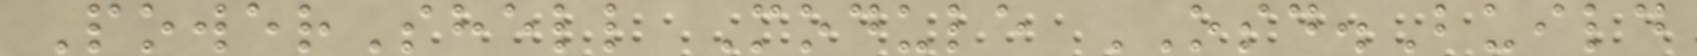PowerShell Module OSD.Build
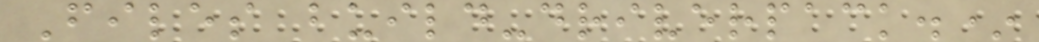Files build-driverpack.*
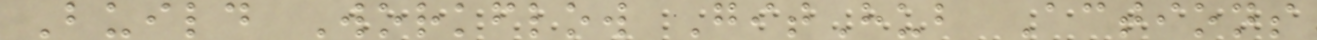Build Workflow GitHub Actions
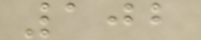102
